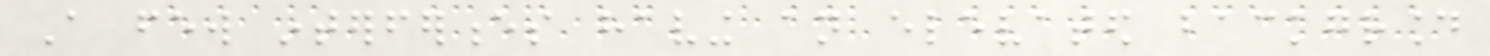A few interferences having an elevated background
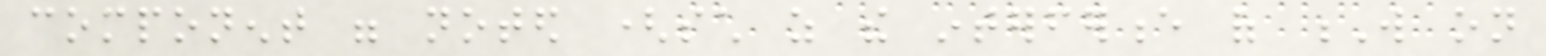component were noted (such as the interference of W on
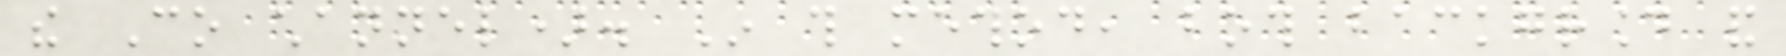the Co channel). In this method, both background and
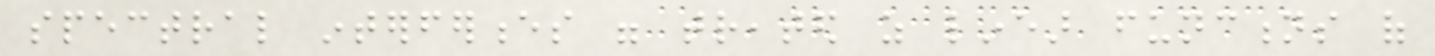spectral interferences were treated as linear functions of
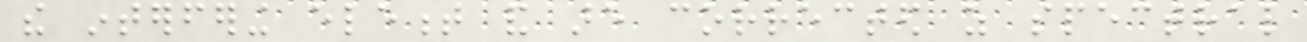the interfering element and are corrected as spectral
